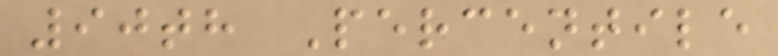90th Percentile
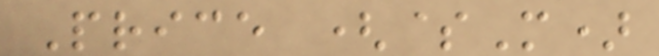Price ($M)
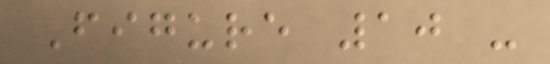Figure 10 -
